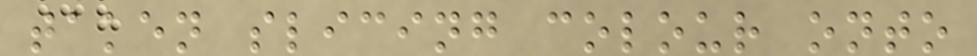taken slicing colour onto
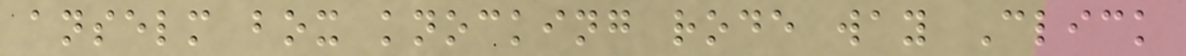anselm box knocking rode way Click
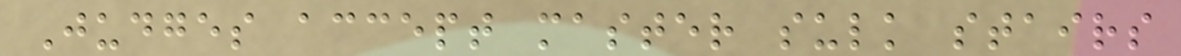Judges accept master sulk stairs
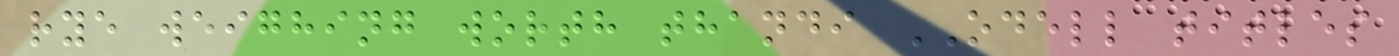rye weighing worth thandi ODELL titles
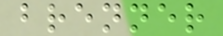brenner
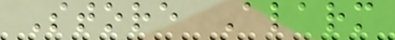Store Alarm
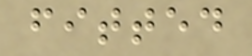fitted
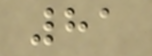81
